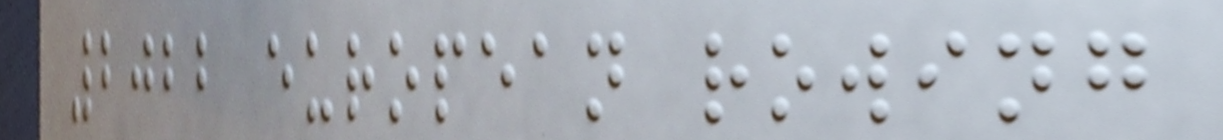2022 european rowing
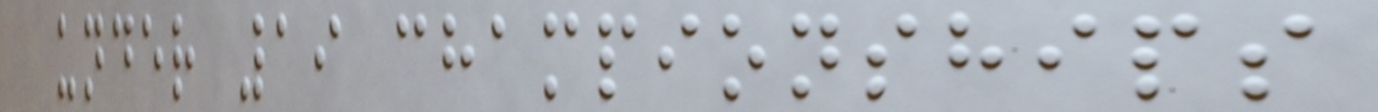under 19 championships
